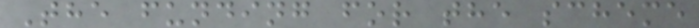The funding for the scheme
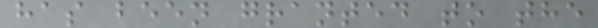has been granted to the
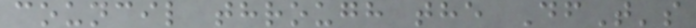council through the DfT's
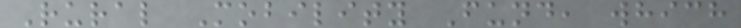Rural Mobility Fund, which
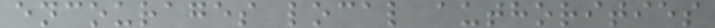encourages local authorities
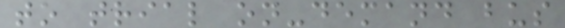to trial on-demand bus
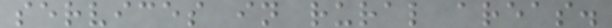services in rural areas.
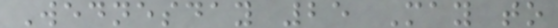Wednesday 25 May to
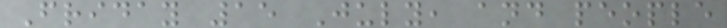Friday 15 July, and people
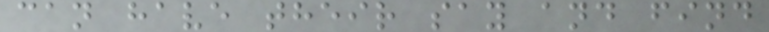can have their say and find
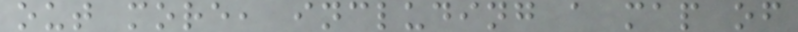out more, including a map of
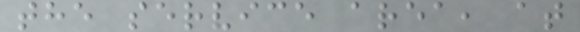the service area, at
